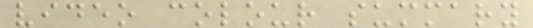video colour summary
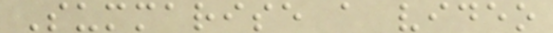Summarise a video
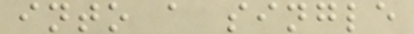into a single
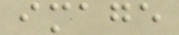image
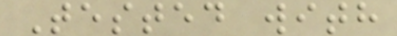Tested with
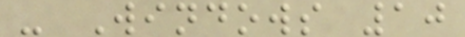- Windows 10
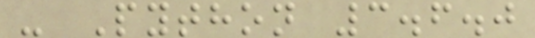- Python 3.6.0
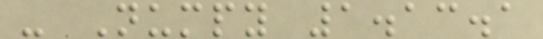- Numpy 1.13.1
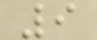9
